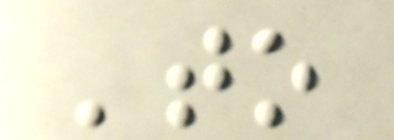'to
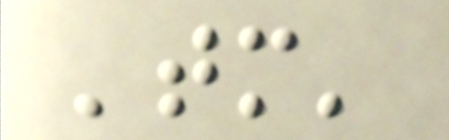'tomorrow'
